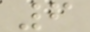6
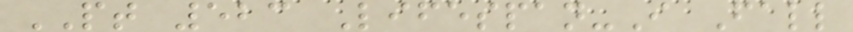PT 523 Lifespan-I Fall
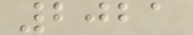2021
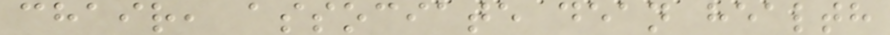chair, associate dean health
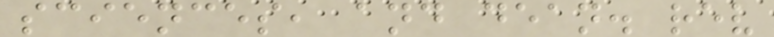sciences, and dean. rev
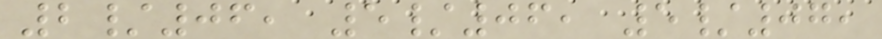2/06, 5/06, 5/07,
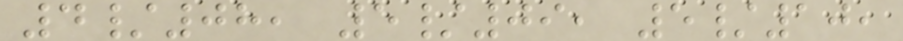4/08, 5/09, 5/10,
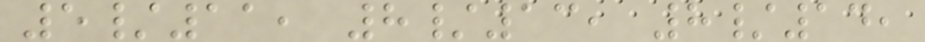5/11, 8/13, 8/14,
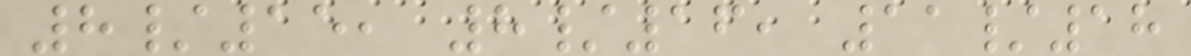8/15, 8/16, 11/18
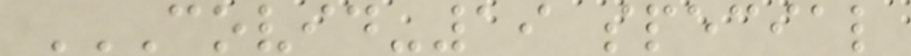COVID-19 SPECIAL
